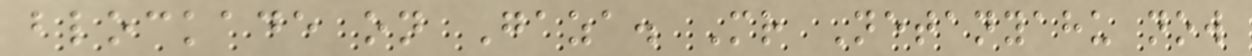blockade on Gaza. Mr Netanyahu now
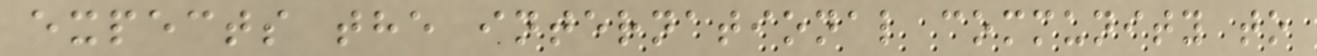expects the international community to
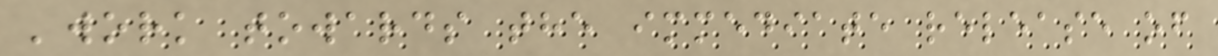'work towards the immediate release of
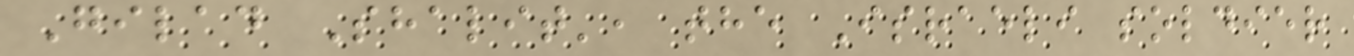Gilad Shalit', the Israeli soldier
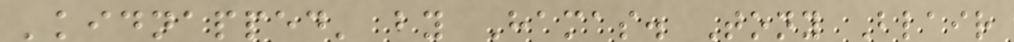'kidnapped' by Hamas. Tony Blair
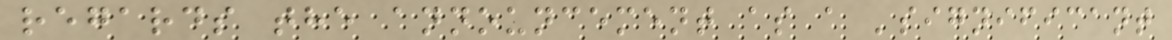regards the announcement as a 'significant
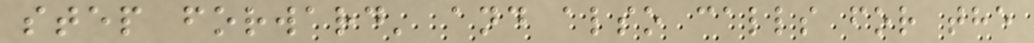step forward' and also calls for the
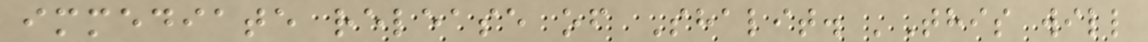immediate release of Shalit. 'This will
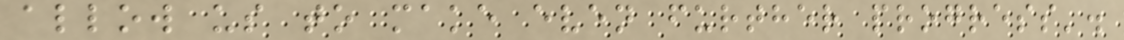allow us to make even further progress'.
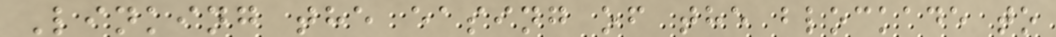Linking the easing of the blockade to
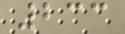233
